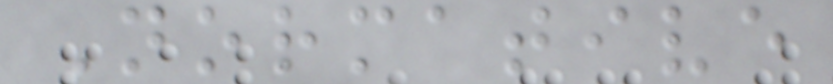Normative
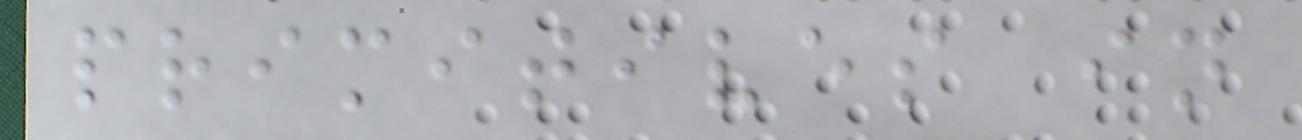primitives in
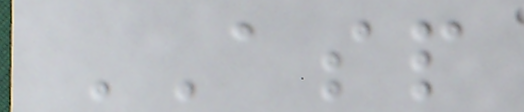ASP
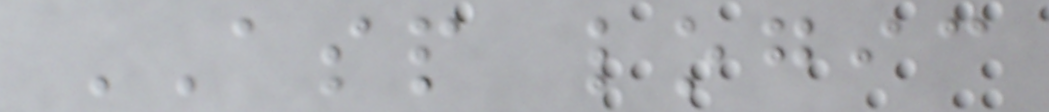ASP logic
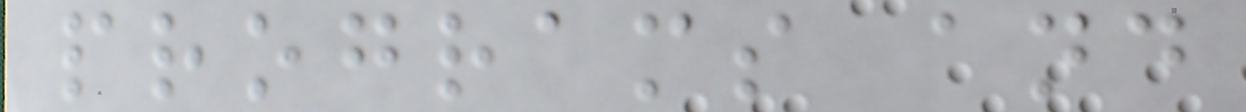programs and
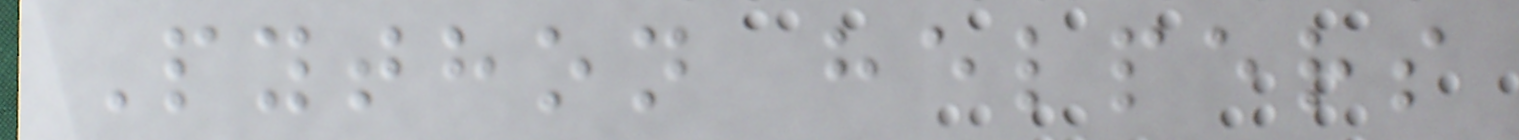Python helpers
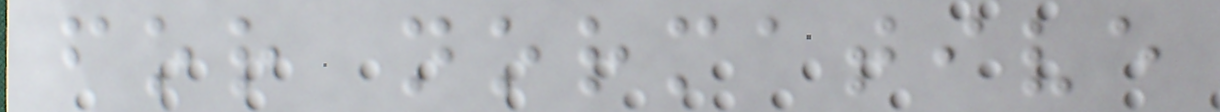for normative
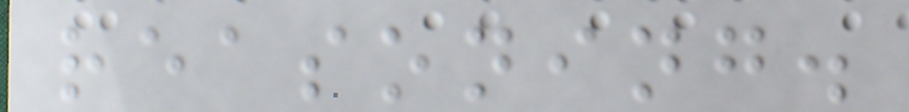reasoning.
